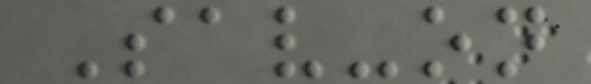Sav-on
